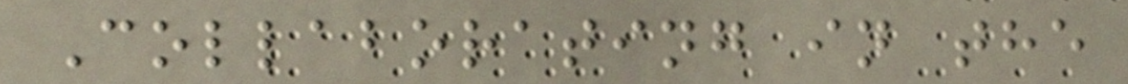Collaborating in the
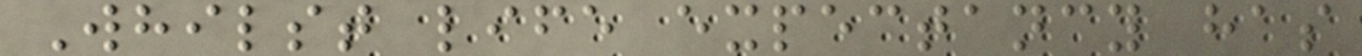Whilst life expectancy has
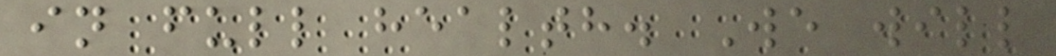in full health. We will
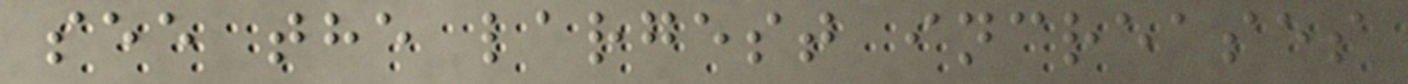see the largest increases
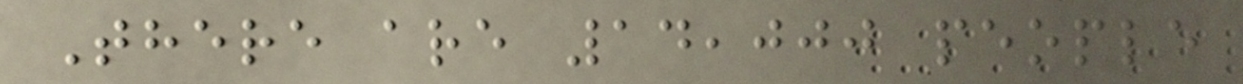There are 14,000 people
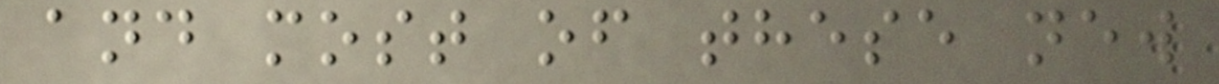and most of these new
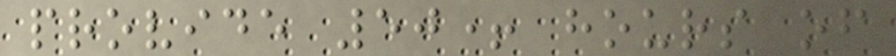provide 50+ hours of
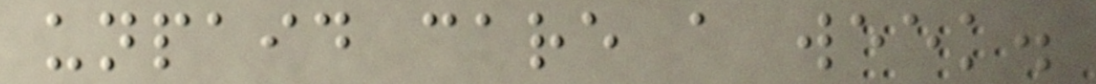unpaid care a week.
